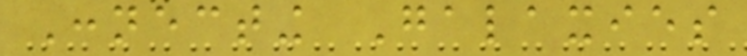Connecting Galaxies
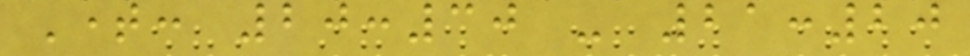Time: 20:30 - 21:20
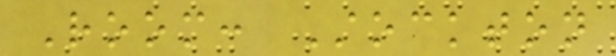Room: Stockton
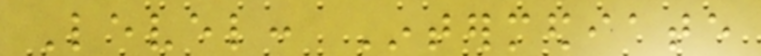Level: Intermediate
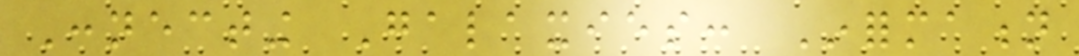Connecting Galaxies: Information
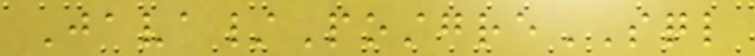Java/PostgreSQL
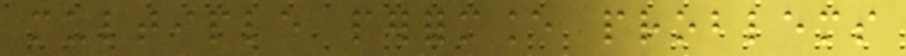multiple performance problems
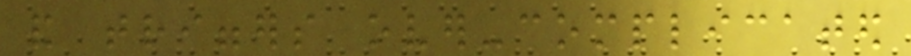and triggers over-complicated
